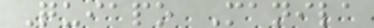Quiapo Manila
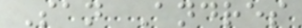San Andres
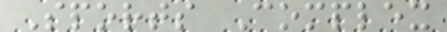Sports Complex
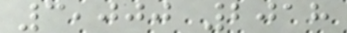3,000 2018
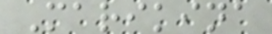Marikina
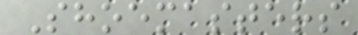Shoemasters
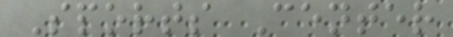Sports Center
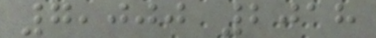7,000 2018
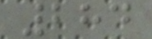284
